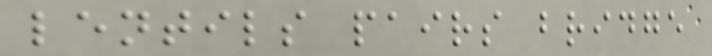lentils pairs bridge
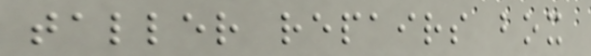taller repairs box
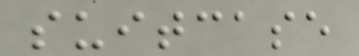suitcase
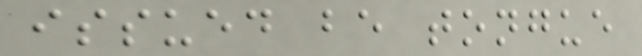issued be tongue
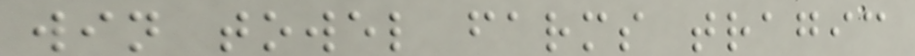win towel farms tragic
